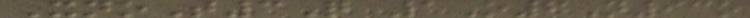XnoT3Q 1O6N93o
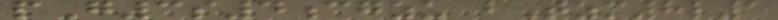pG3s4cgzu bTzm8l1
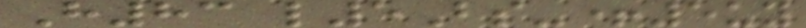H83 l5Bs-+5uy
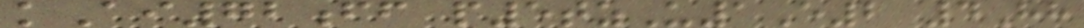kAi72ff p5tzU1E2 4Hh
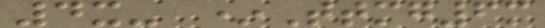4x- *Ttmg6m
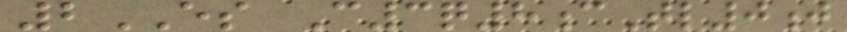2ES C3q8cTl0j
